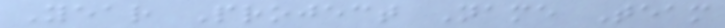Year Project Name Team
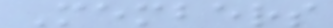Members
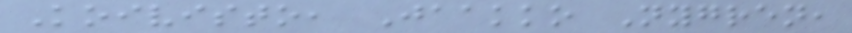Koivisto, Jaakko Nygren,
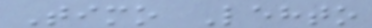Timo Lehto
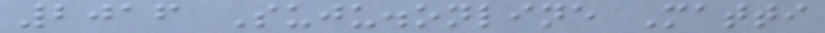2016 Suju.online Matti
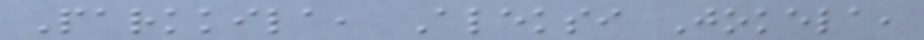Parkkila, Aleksi Jokela,
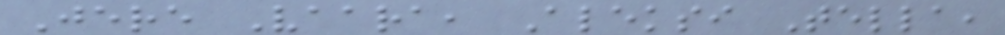Jere Vaara, Aleksi Tella,
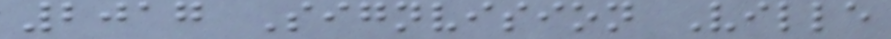2017 Signvision Ville
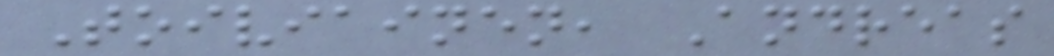Toiviainen, Andreas
